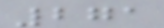271
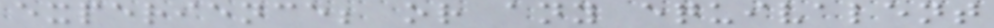experience; or any equivalent
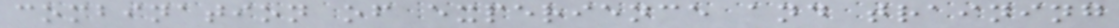combination of experience and training
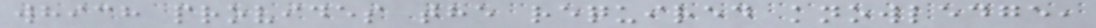which provides the required knowledge,
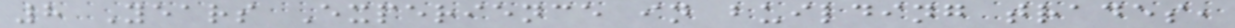8 Years Experience in building trades,
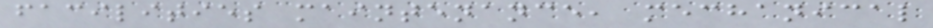facilities maintenance, mechanical
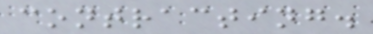contracting.
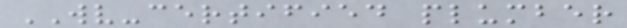WV-certified plumber
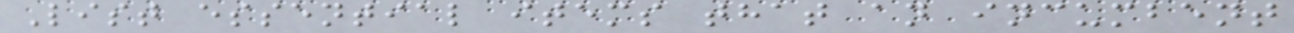List essential items that an incumbent
